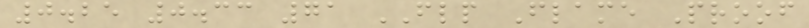0.25 0.33 71 FLP Flame Proof
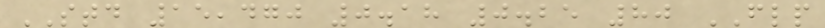STD 15,470 0.18 0.25 80 FLP
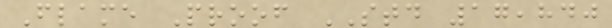Flame Proof STD 17,840
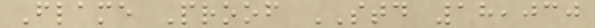Flame Proof STD 18,030
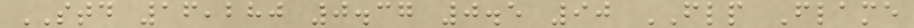STD 16,280 0.37 0.5 90 FLP Flame
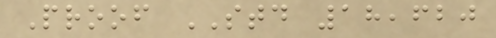Proof STD 18,620
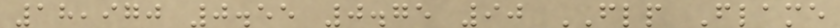18,970 0.55 0.75 90 FLP Flame
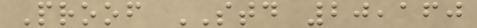Proof STD 20,160
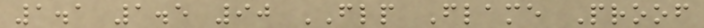1.1 1.5 90 FLP Flame Proof
